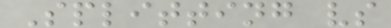Splitting vs
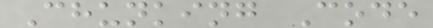Chunking Code
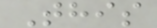This
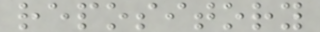repository
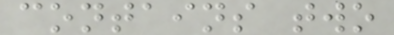contains two
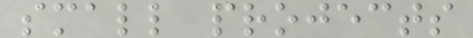small projects
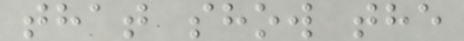that show the
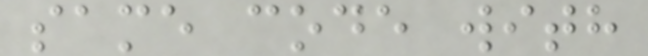same code with
